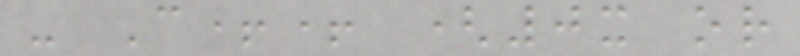- C++ (0x or
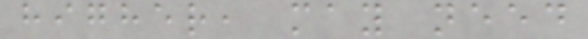higher, may need
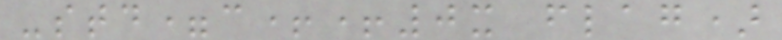-std=c++0x flag)
